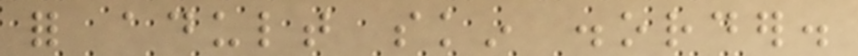for adult skin disorder.
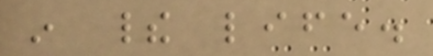in their life.
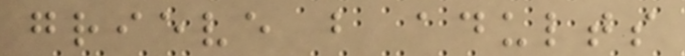grieve but adults
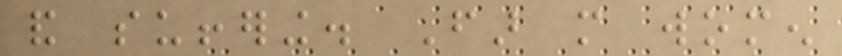and suffering. Far more women
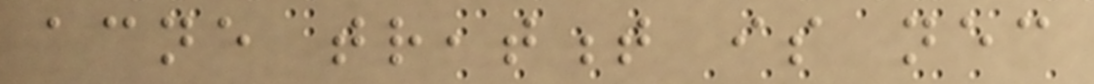acne treatment is necessary
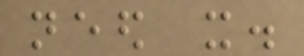need it.
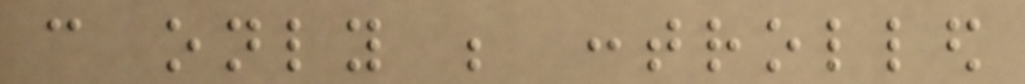can only be controlled
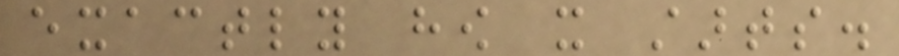exactly how it starts.
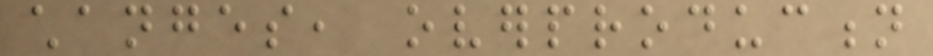changes, overproduction
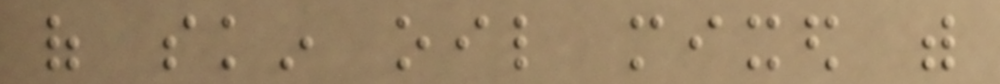of skin oil mixed with
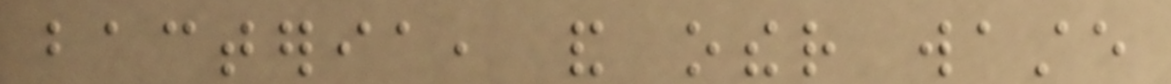bacteria, and other waste
